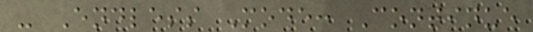- Endless Mode: Continue
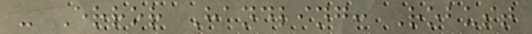- Error Handling: Robust
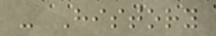- History
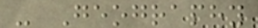- Geography
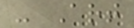- Art
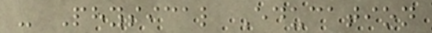- Physical Education
